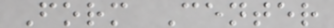Form Center
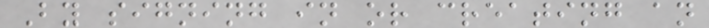By signing in or creating an
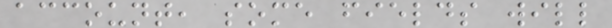account, some fields will
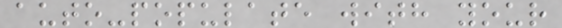auto-populate with your
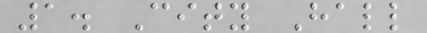1. City Hall
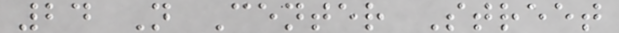24 N Center Street
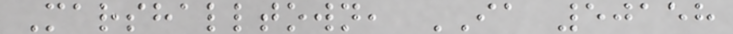Marshalltown, IA 50158
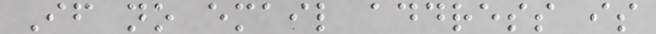If no email address is
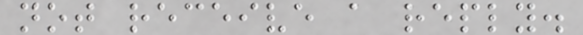not receive a reply.
